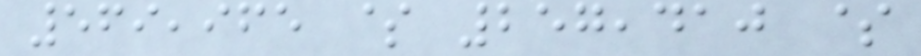569,965 $ 257,410 $
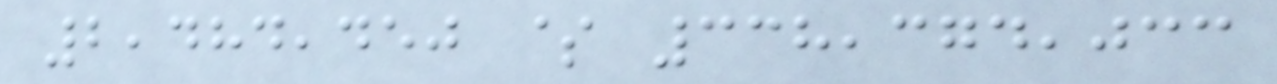2,484,450 $ 338,374,033
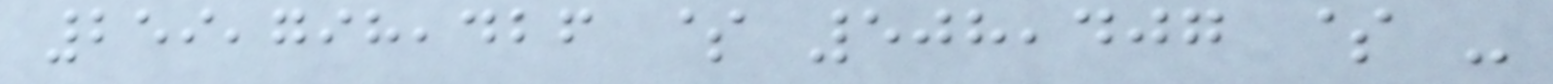259,798,426 $ 508,407 $ -
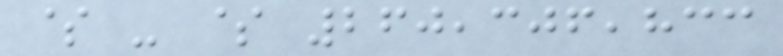$ - $ 260,306,833
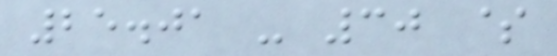25.01 - 30 $
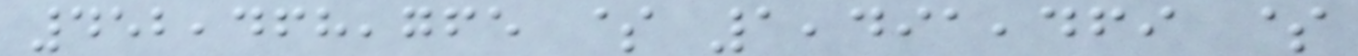452,468,765 $ 1,491,469 $
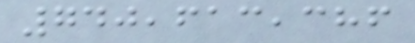740,613,386
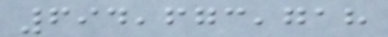694,673,718
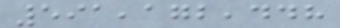591,172,448
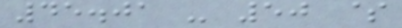45.01 - 50 $
